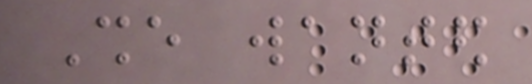She wanted
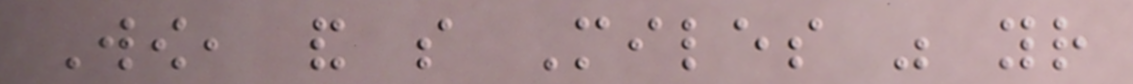Wow, and so Miles was your
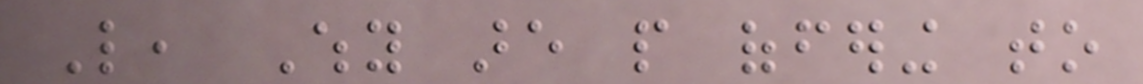Like, Why are people offering to
